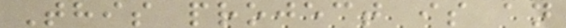This project is an
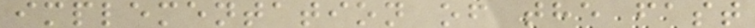implementation of the fast
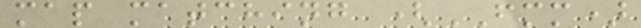map matching (FMM)
